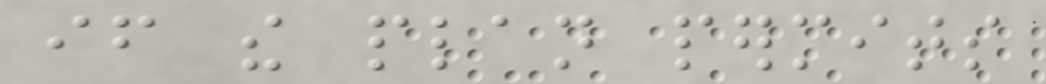if the plan permits
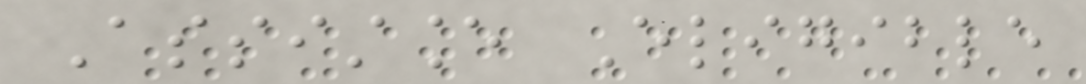Assistance Eligible
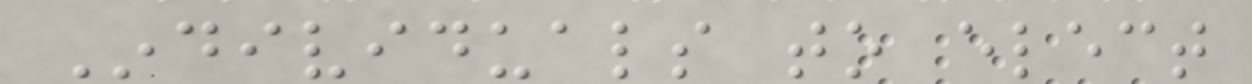Individuals to elect
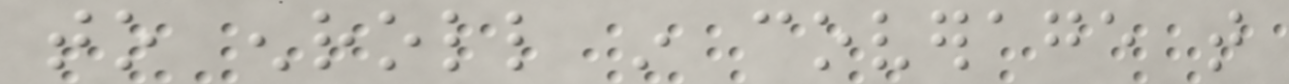to enroll in coverage that
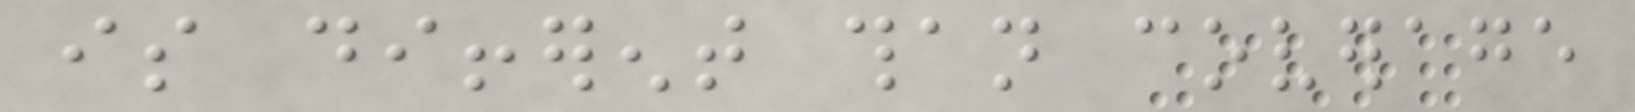is different than coverage
